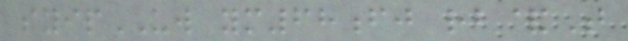syipUW ym68fj rb&T
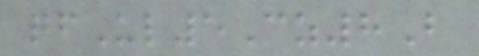qfUl5Cz8B
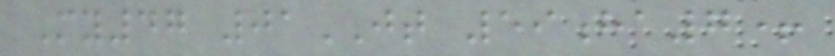My47 01JT 59ha7+
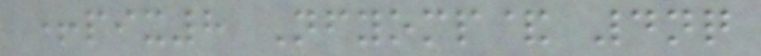+pix8 Nfyomp& 4nq
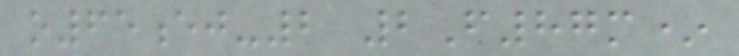o65ej-2 2F87m*
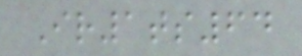Ir1ts64
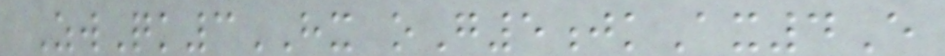ZwQk3HX oG5jkAx4E
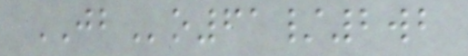JBo61/2wb
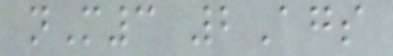nM3 2Ags
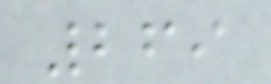269
